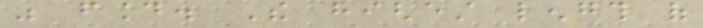was found. The highest length of
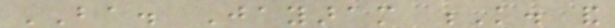BA. Jayaram K. and
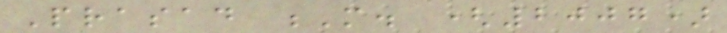Prasad M. (2007)
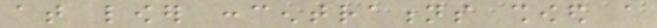at lower concentrations showed a
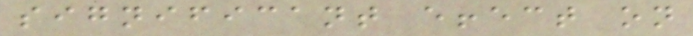significant effect on
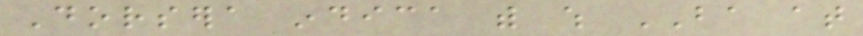Dorsera indica with which BA at
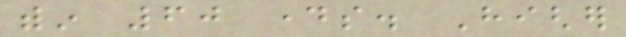within 60 days. Higher
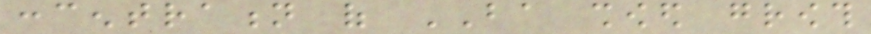concentration of BA showed growth
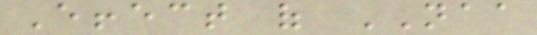Effect of NAA
